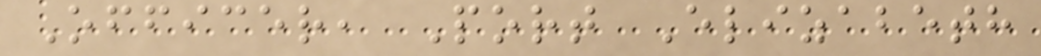Officer, Port Elizabeth
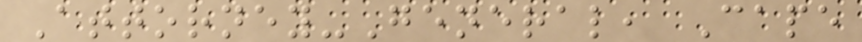Attorney-General, Cape
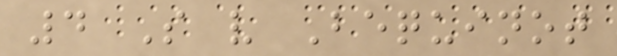4 S v Bequinot
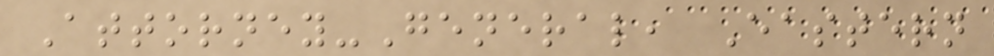Attorney-General, Eastern
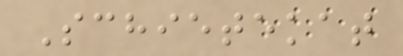Schietekat
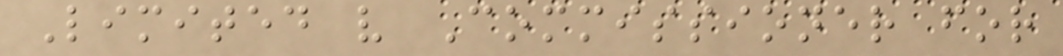Limited v Commissioner for
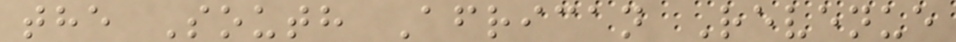the South African Revenue
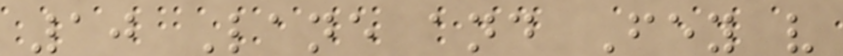10 Lane and Fey v
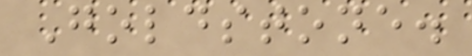Goldstone.
